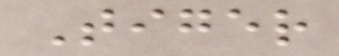Tiger
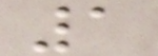1
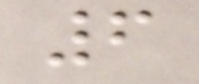6
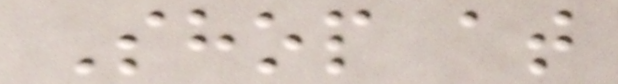Shop at
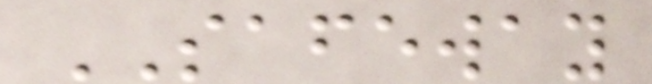SAFEWAY
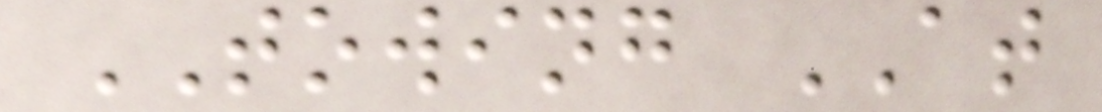TOWING AT
